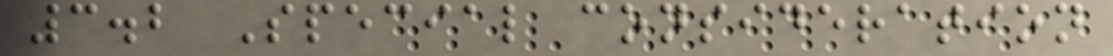3.2 Special consideration
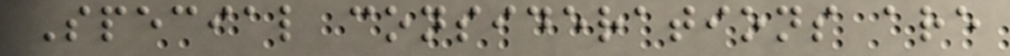Special considerations are
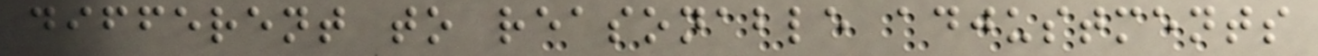different to reasonable adjustments
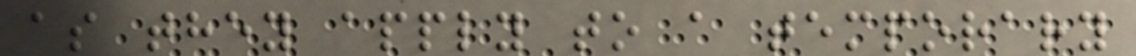as they apply to a temporary
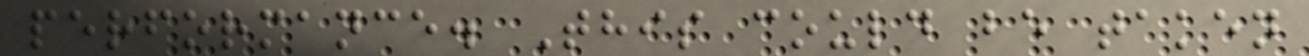performance. This could be taken
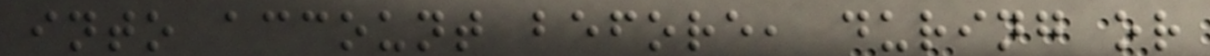into account before, during or
